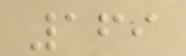169
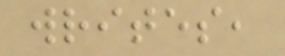writes,
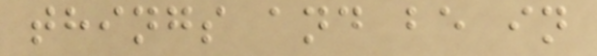things and be in
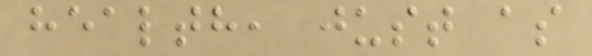health, just as
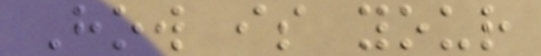How is your
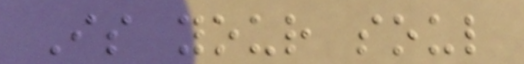Is your soul
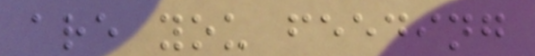are you feeding
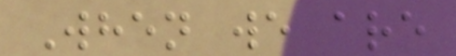When we are
